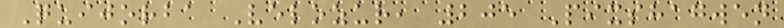Quijorba Velozur, 205 Pixshagwen
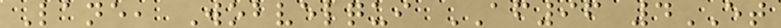Lane, Wobvelqui AF96 4ET
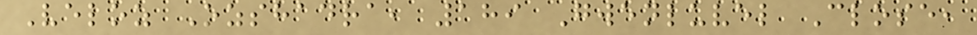Veloz Ozshadra, 189 Gwenluvel Close,
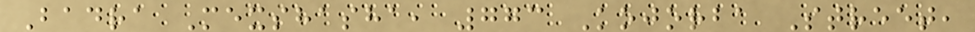Badra Mexshasha, 773 Kojorba Street,
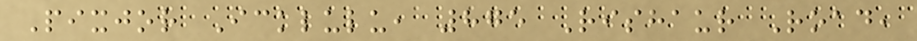Pixjor Icklulu, 875 Rishaur Road,
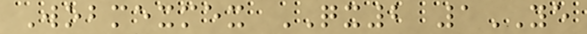Wobmexmex QX2 1YE
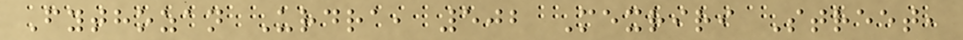Fythozan Urdra, 502 Mexriri Street,
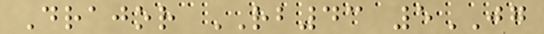Drajor RB43 5JG
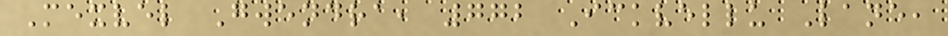Mexvel Gwendra, 772 Ickvellu Lane,
